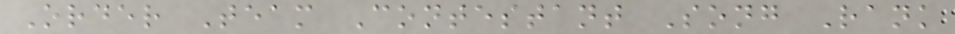Order Team Contestant Song Rank
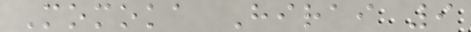Momoka Hirai 9
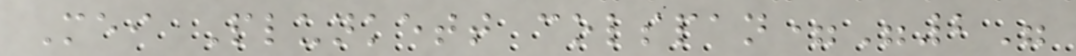Mei Plunkett colspan="2"
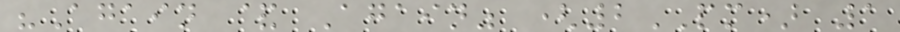"Again & Again" (2PM) 1
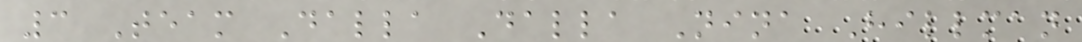3 Team Dalla Dalla Nina Hillman
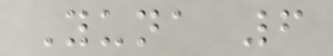Yuna 6
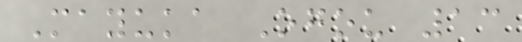Mayuka Ogou 13
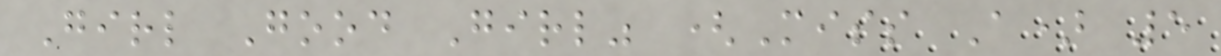Girl Good Girl" (Miss A) 5
